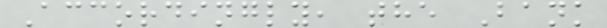Accordingly, the Bank
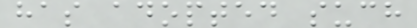has adopted such
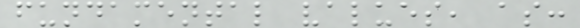fundamental values, as:
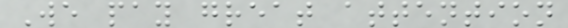We pay great attention
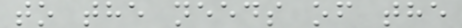to the needs of the
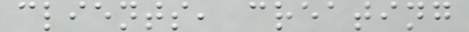clients, creating
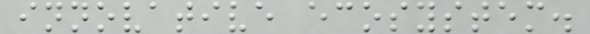innovative ecosystem.
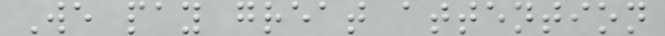We pay great attention
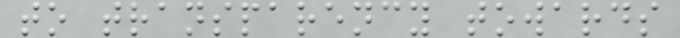to transparency towards
